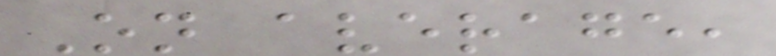On average,
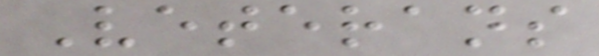Veterans
